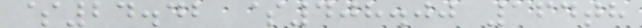$24.42 $408.00 164th
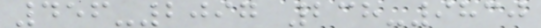456-2097 238-9830
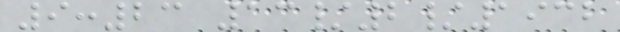9:23 13/2/1932
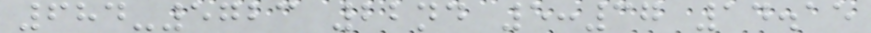684-5723 22nd 5:37 14.15
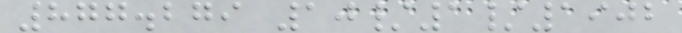877.279 10/1/1902
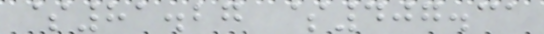$81.27 $407.31
